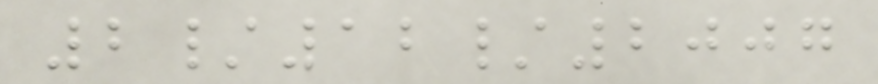2/12/2007
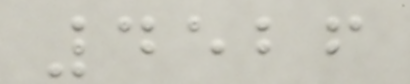4526
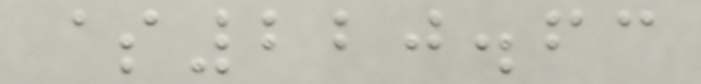$220.63
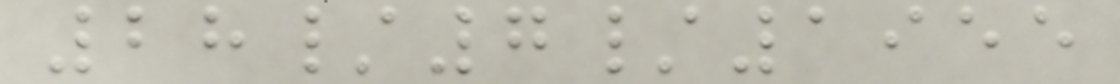28/7/1955
